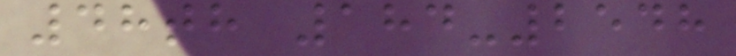48th 184-2548
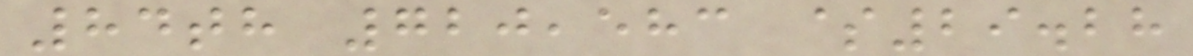84th 720,583 $29.28
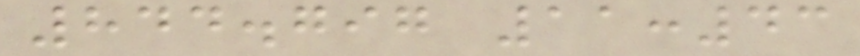844.797 11:43
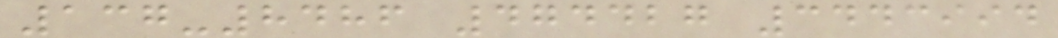137-8486 474427 3443994
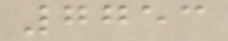7753
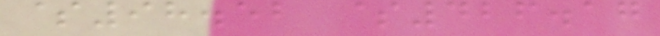$98.52 $426.17
